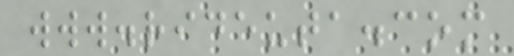www.rideuta.com
